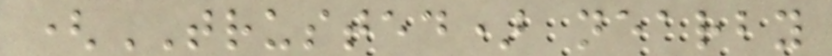(TRUSTED) nearby
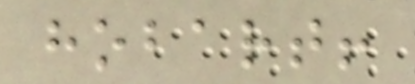hobart!
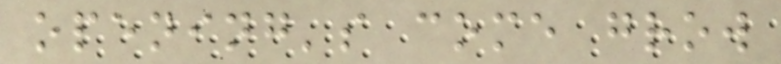opening's come grow
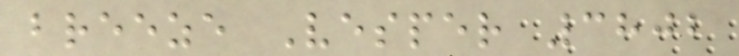breeze Vesper 3802
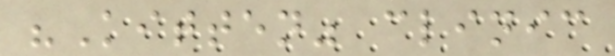"Kitten" clinic
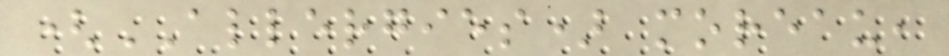(ALLERGIES) moreau,
